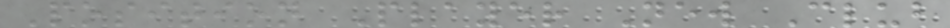Position Player New Club
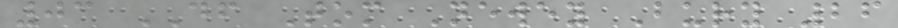03 DF Tom Newey Bury 26
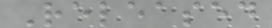Released
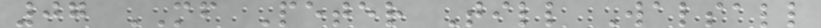07 MF Peter Till Walsall
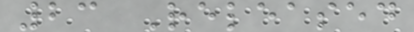23 Released
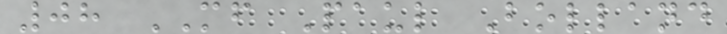08 MF Paul Bolland
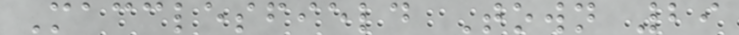Macclesfield Town 29
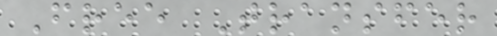Free Transfer
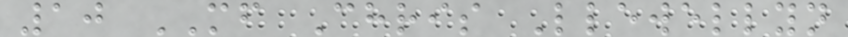10 MF Chris Llewellyn
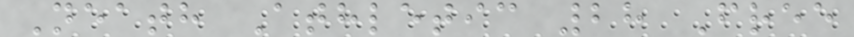Neath Athletic 28 Free
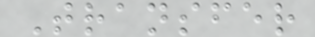Transfer
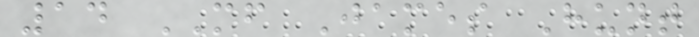14 MF James Hunt
